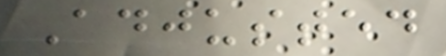Adjusted
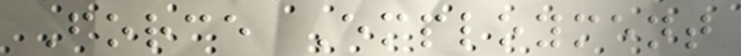Force Employment
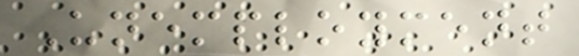Unemployment
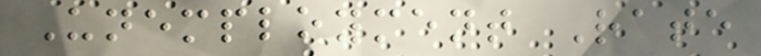Unemployment Rate
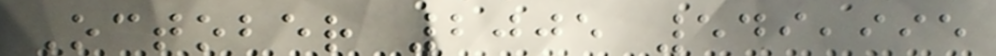October 2005 549,995
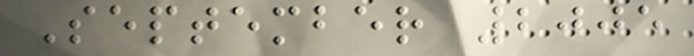September 2005
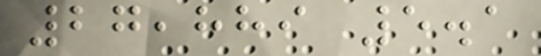27,889 5.1
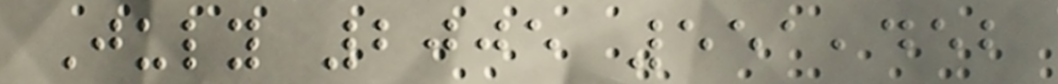July 2005 551,452
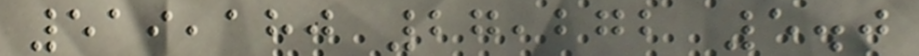519,180 27,272 5.0
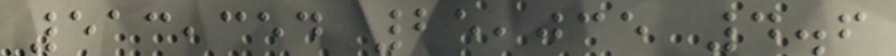513,354 25,035 4.6
